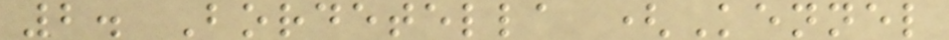2. Bordetella (Kennel
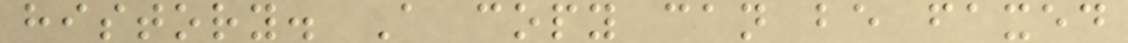history. A copy can be faxed
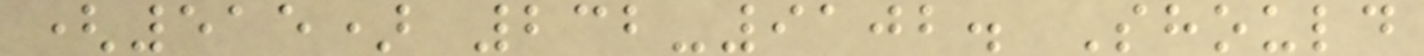(515) 232-9102. Should
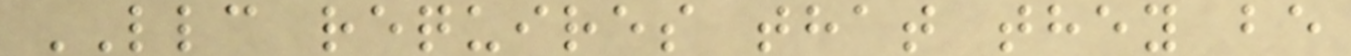LLC requires that they be
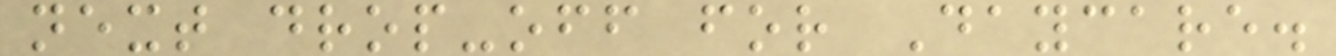next drop-off for Daycare.
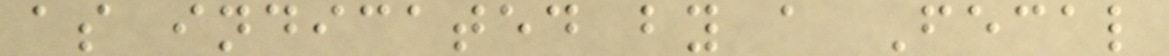as indicated by a Fecal
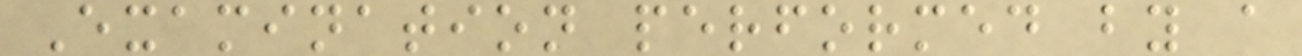Examination performed by a
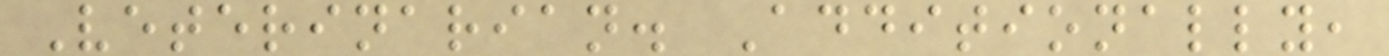Veterinarian. Additionally,
